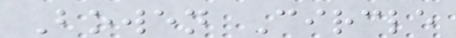Bowen Circle
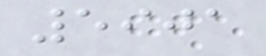5901
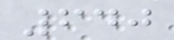640
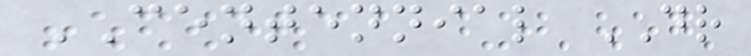CENTENNIAL DR
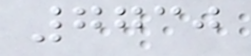7730
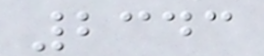2343
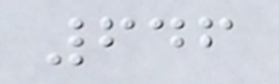646
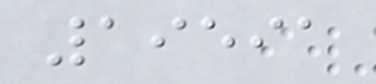19591
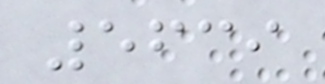5639
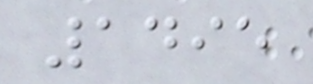1495
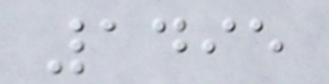1495
